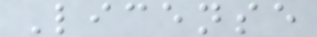License
